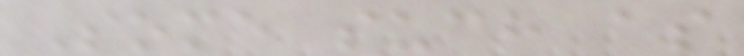Some such as
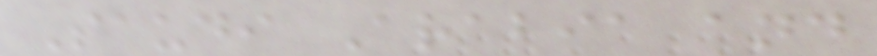Saudi Arabia and
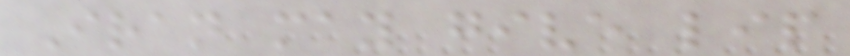Iran may give lip
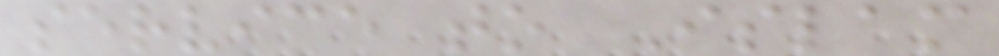service to Islam
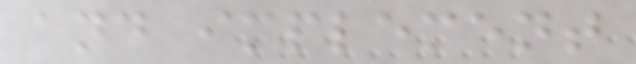and implement
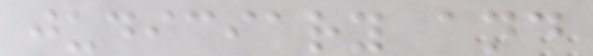judiciary and
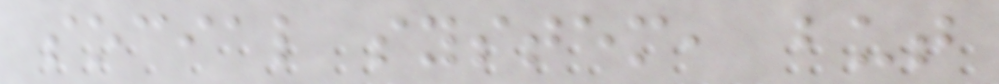social system, but
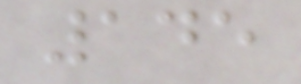145
